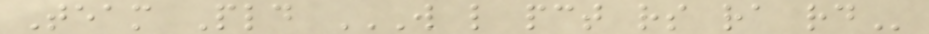Team Pld W L PCT RS RA RD
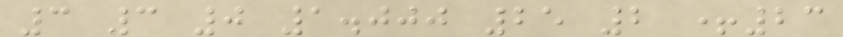3 3 0 1.000 25 2 +23
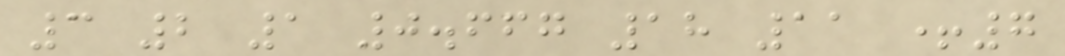3 2 1 0.667 18 11 +7
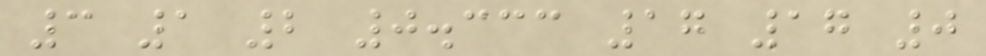3 1 2 0.333 17 17 0
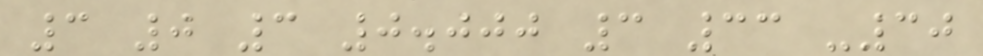3 0 3 0.000 3 33 -30
